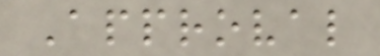Approval
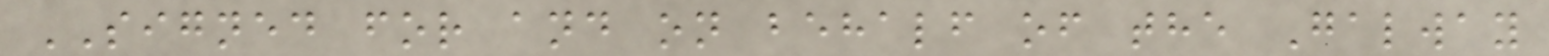SIGNED for and on behalf of the Galway
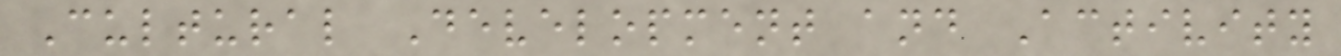Cultural Development and Activity
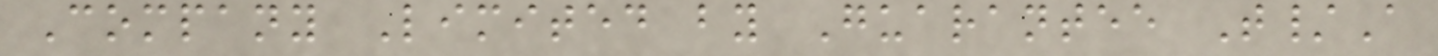Company Limited by Guarantee T/A
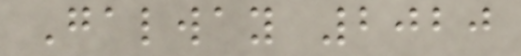Galway 2020
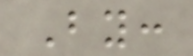By:
